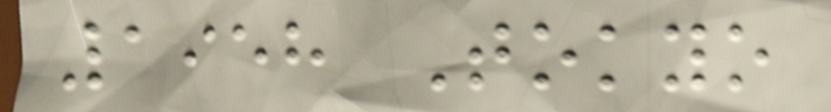1958 Tokyo
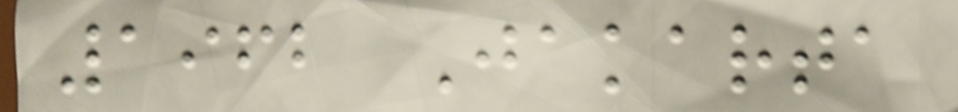1962 Jakarta
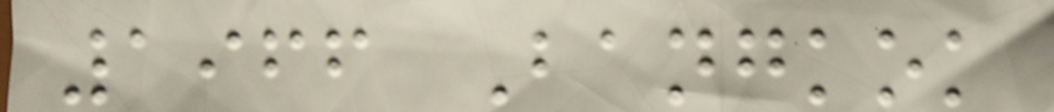1966 Bangkok
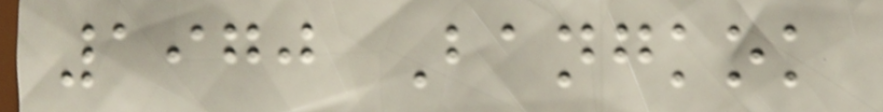1970 Bangkok
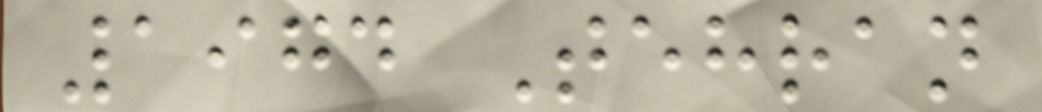1974 Tehran
